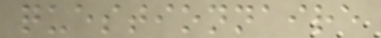questionnaire
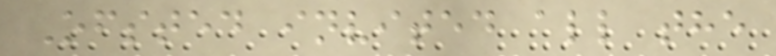Ofsted invited all the
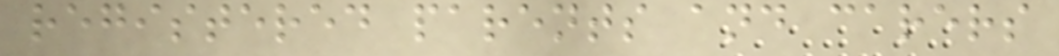registered parents and carers
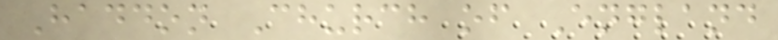Haddon Church of England
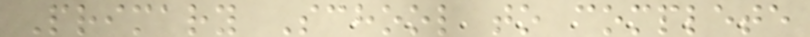Primary School to complete
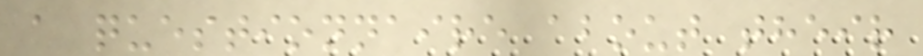a questionnaire about their
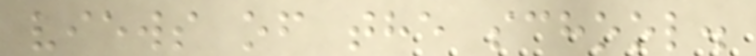views of the school.
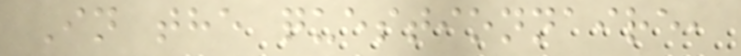In the questionnaire,
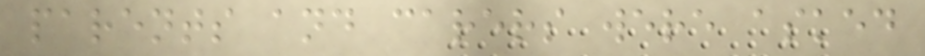parents and carers were asked
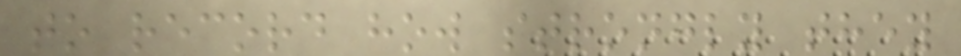to record how strongly they
